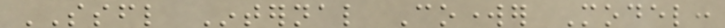SSFL Internal Coworker Model:
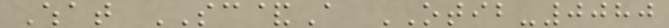What SC&A OTIB-0080
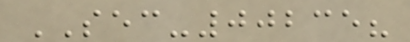SEC-00235?
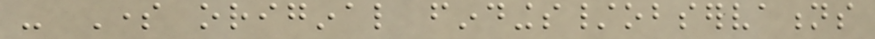- Some original findings/observations
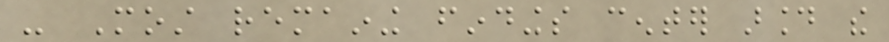- Most remaining findings center around the
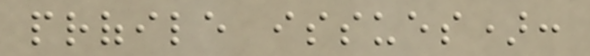profile issues):
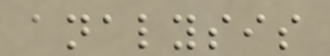analysis
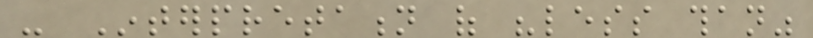- Interpretation of "less than"
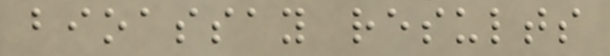bioassay results
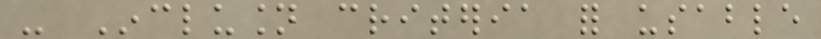- Inclusion criteria for usable
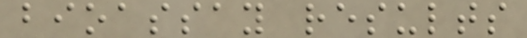bioassay results
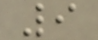9
